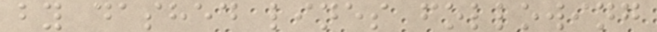by dashed lines following
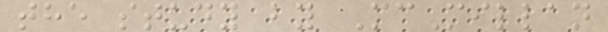the study by McMillan
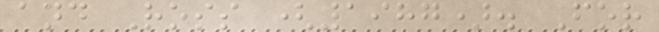and Ross (1987). For
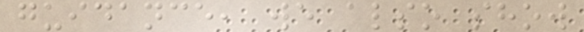guidance, we also show
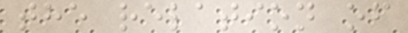the relation of
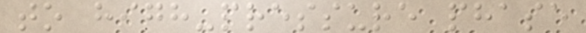to high-pressure phase
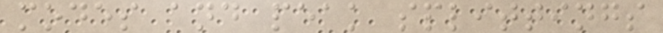modes and peak splittings
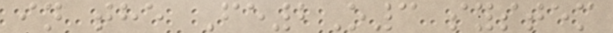in the Fe2O3 system
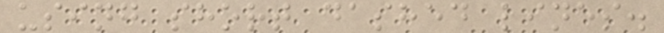using short dashed lines.
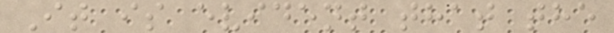It is evident that the
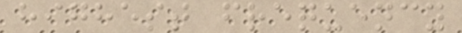highest frequency
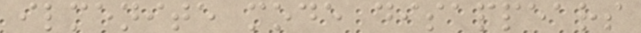ilmenite mode disappears
